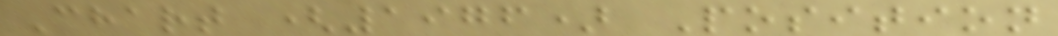Chart (1976) Position
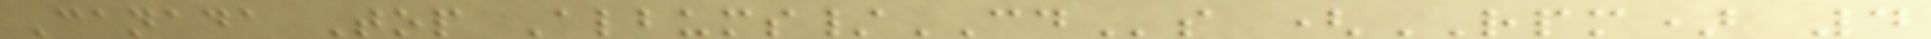Canada Top Albums/CDs (RPM) 4
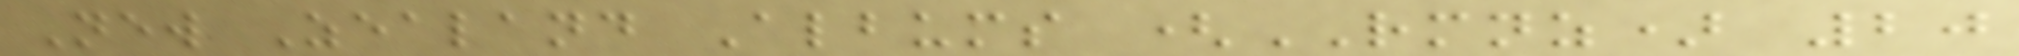New Zealand Albums (RMNZ) 20
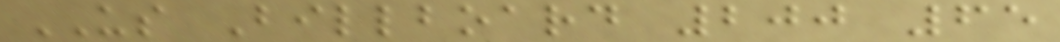US Billboard 200 65
